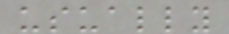usually
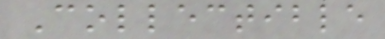Collectible
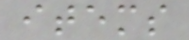items
